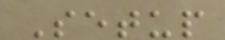Setup
